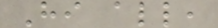Hi all,
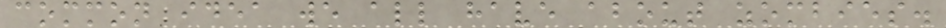common idea we all have about zombies.
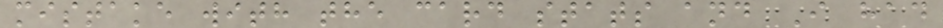mistake with the card stats and I had
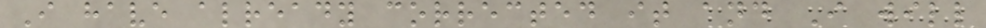I have already corrected it and I will
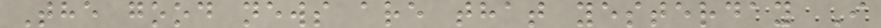The good news are that yesterday I
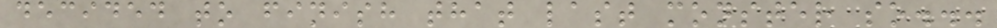decided to finish that last monster so...
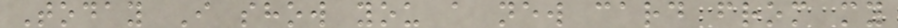Today I show you a new card from my
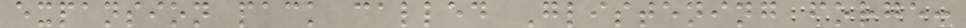expansion pack called Glistening forge:
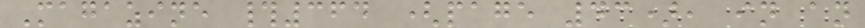Magazine #364 (page 43), in an
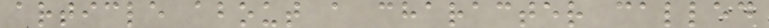article about a character called
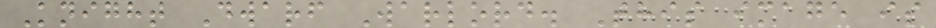Knight Dwarf Warlord. This image is
